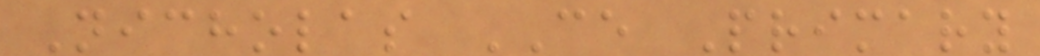Nicholas CE Primary
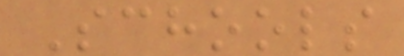Schools
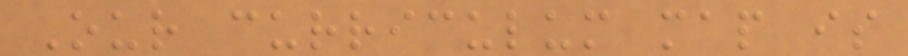Our curriculum map is
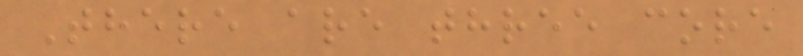There are three core
